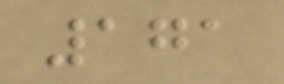171
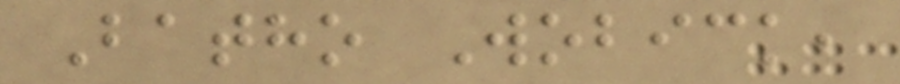Batho Wobick,
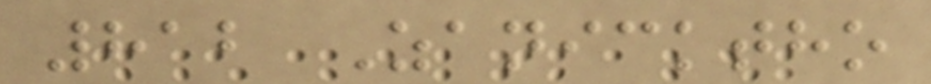812 Zanicktho
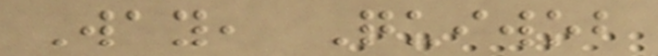Way, Quiwob
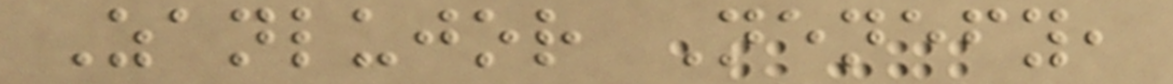Zanlujor Nenefy,
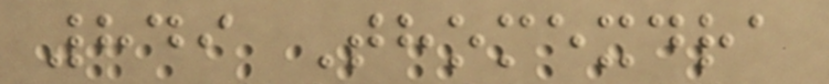849 Thomexdra
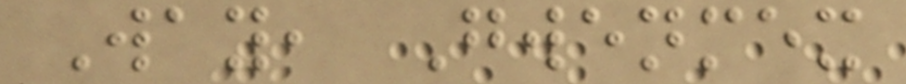Way, Gwenmex
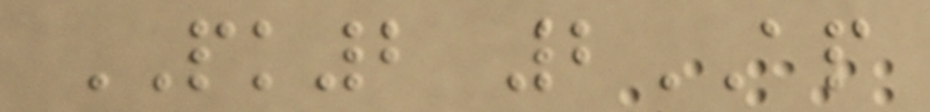PK2 2AP
